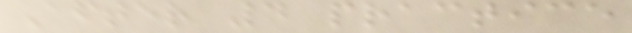After 4 practice
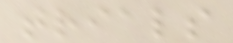trials
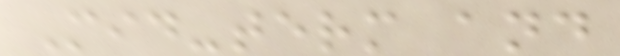Mid-term and
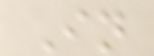In
